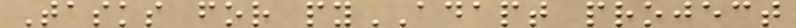Tasks for pyADAPT project
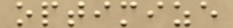optimize
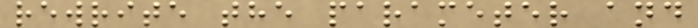rewrite the parameter and
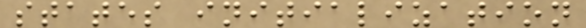states initialization
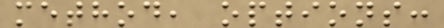method, options:
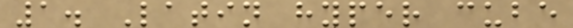1. Latin hyper cube
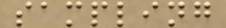sampling
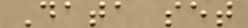Data set
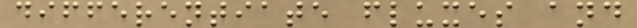differentiate fluxes and
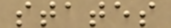states
